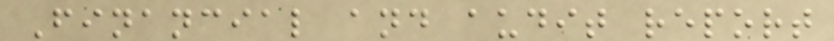Financial and audit report
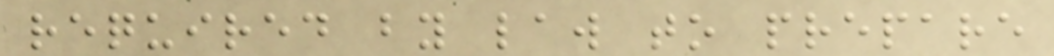required by law to prepare
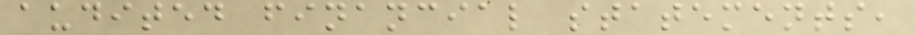audited financial statements,
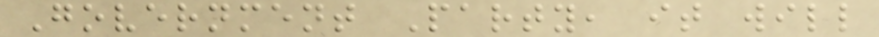Government Party, it will
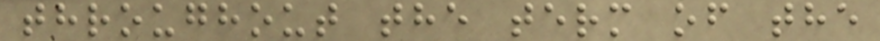throughout the term of the
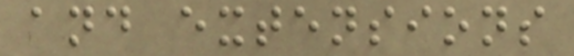and extensions
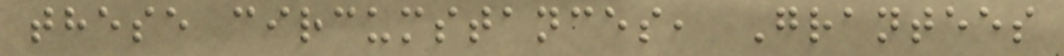these circumstances, Grantees
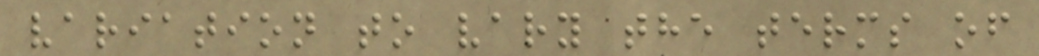variation to vary the terms of
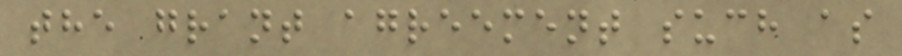the grant agreement such as
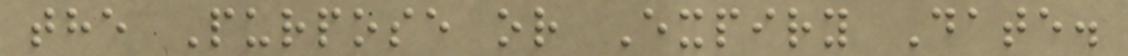the Purpose or Expiry Date.
